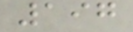197
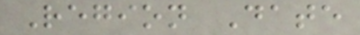Region Date
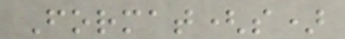Format(s)
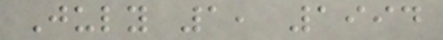July 1, 1994
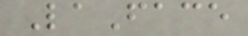LaFace
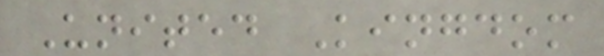United Kingdom
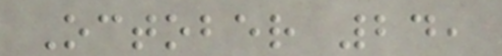October 24,
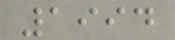1994
